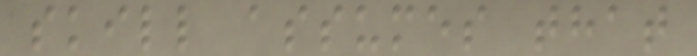skill assumes that
